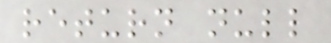return null
